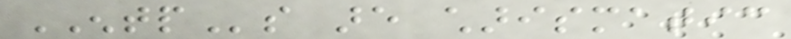ENTPs are charismatic
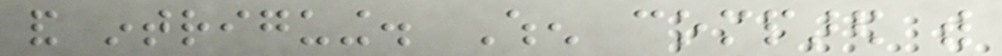and intriguing. When compared with
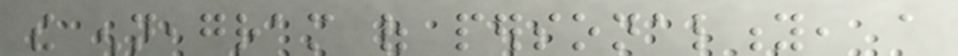the enneagram of personality, a
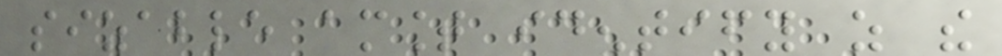sizable amount identify as the
